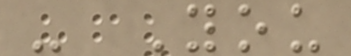- You
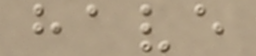have
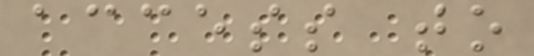access to
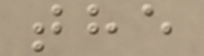the
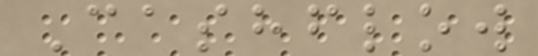Cashflow
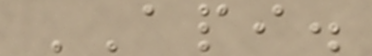API.
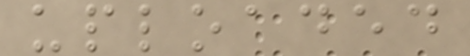uploaded
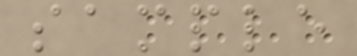sample
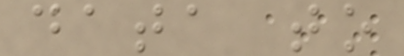data to
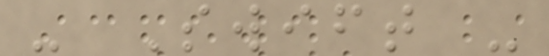- Swift -
